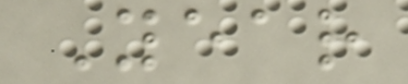Year
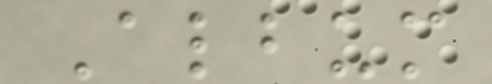Album
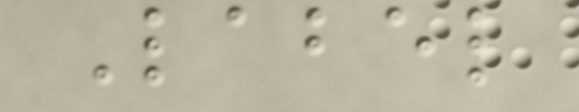Label
